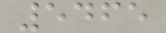5465
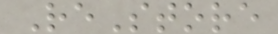ReStore
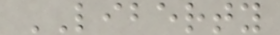LIBERTY
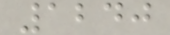1240
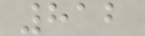812
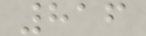816
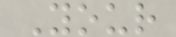Your
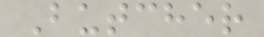Butcher
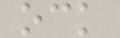ock
